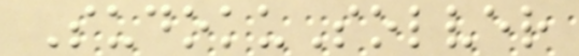SudokuSolver
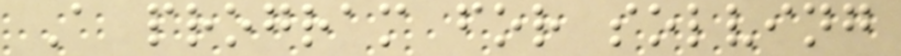A program for solving
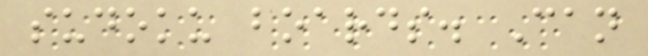sudoku boards. Can
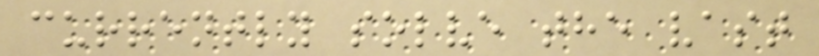currently solve the vast
